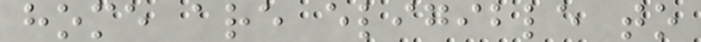home are eligible to
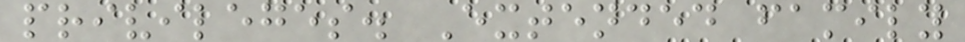privileges. Extended family
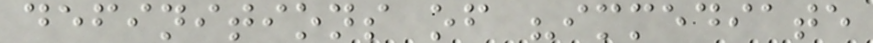definitions of "immediate
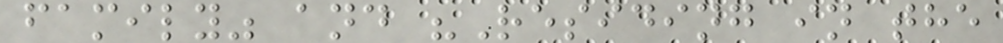family" and "Residing in the
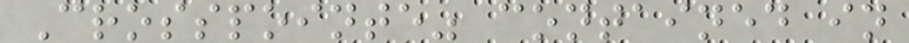Crosspointe" contained in
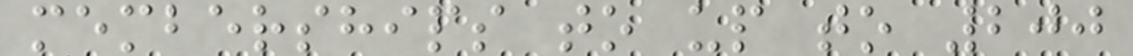memberships to up to 200
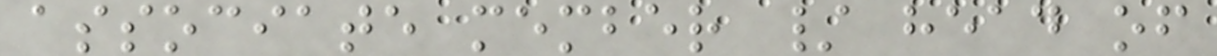associate member / head of
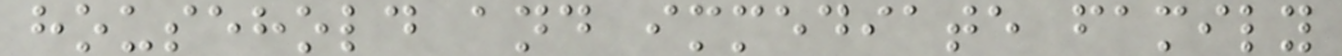household and immediate family
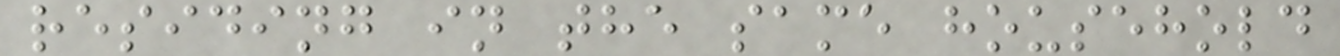residing in the same household
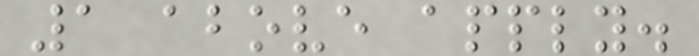1 above apply.
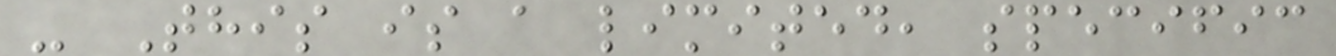- This is a limited, specific
